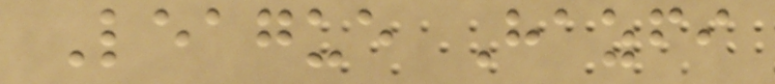League Hazfi
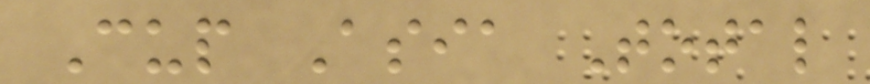Cup Asia Total
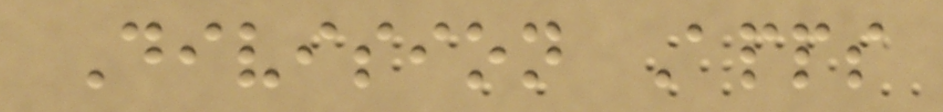Division Apps
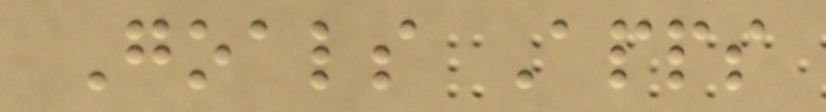Goals Apps
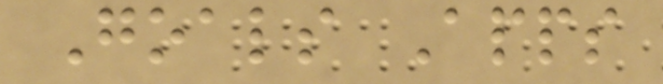Goals Apps
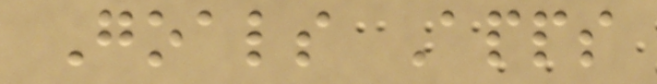Goals Apps
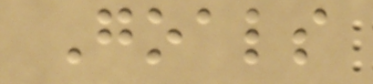Goals
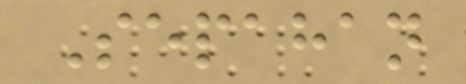Sepahan
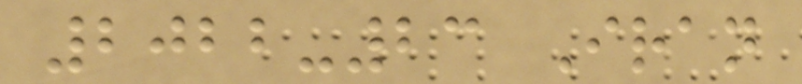2022-23 Iran
